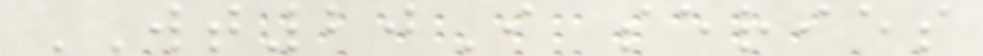WT20I series
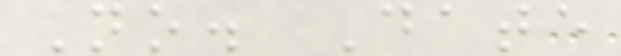No. Date
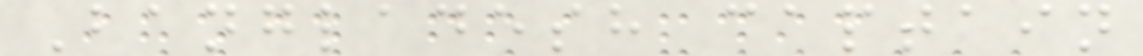Bangladesh captain
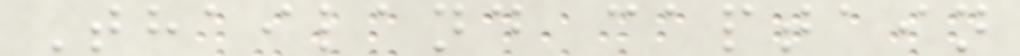Thailand captain
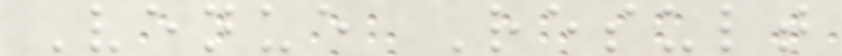Venue Result
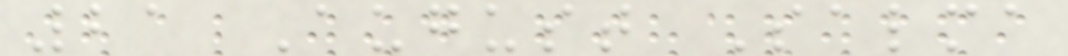21 August Salma
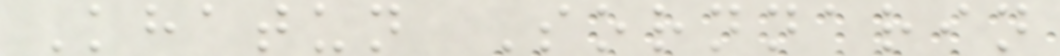Khatun Sornnarin
